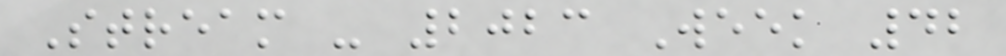Stream - 2023 Week 42
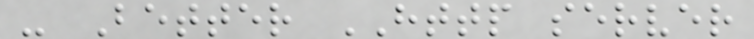- Better HTTP server
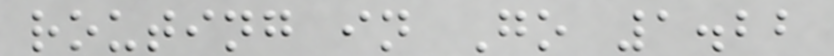routing in Go 1.22
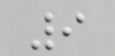9
